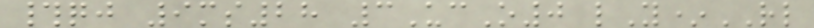#qj 9ms28 3UcO0 lY*RL
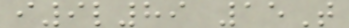i9l89 15T
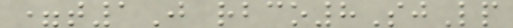=t1J rbco8SjLp
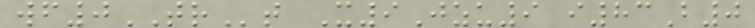wf0TRt X9Jzu9 i83B0
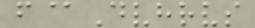f@Dvhrvs
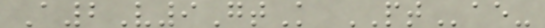A2V9GtK PTae-
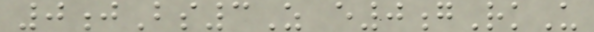0jBs3Z e0gRkU
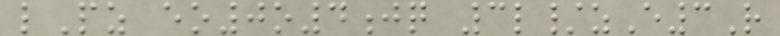lPz eo0o4jq 3l/zE3R
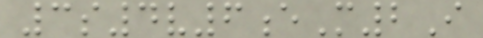3s4v6eM2I
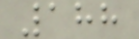188
